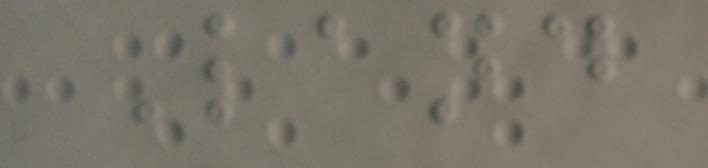Land
